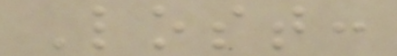Lost:
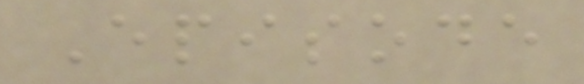Episode
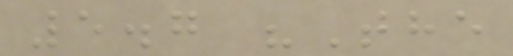5.7 "The
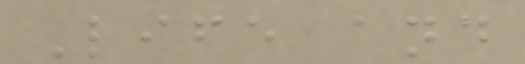Life and
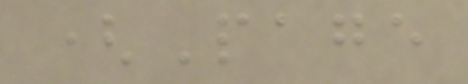(Page
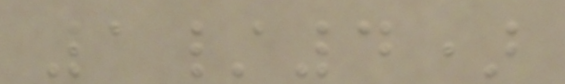1/4)
